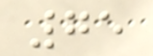75
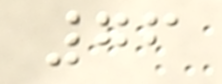76
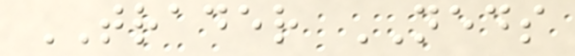TRADER NEDS
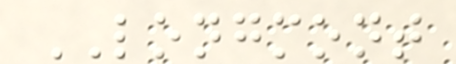LONGMONT
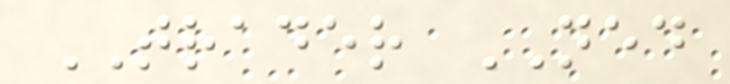TRADER NED
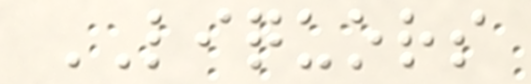LIQUORS
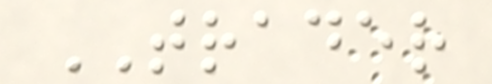TRADER
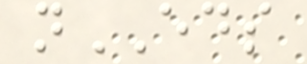nEDS
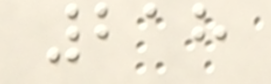218
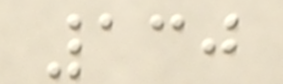130
